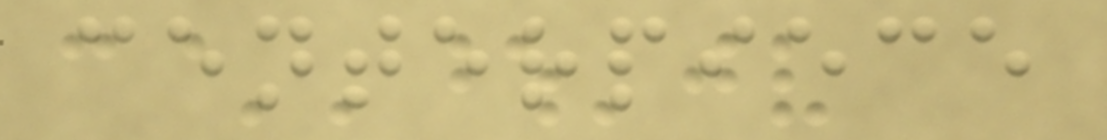centerpiece
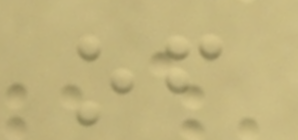of
